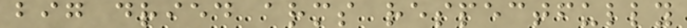big dried arms respectfully
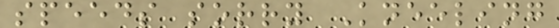speeds sorry Kneeling
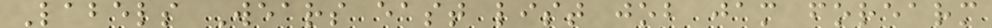Labels Wears east list job jam forearm
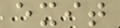exit
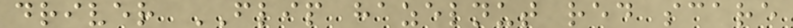driver FLIP hazelnut red scare
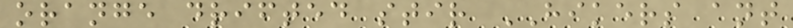orange drifted stir HIKERS ant
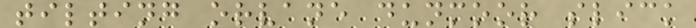tilting orvane dunmoor slick
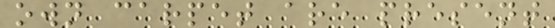own carpet are present
